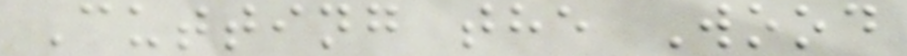Cutting the Wood
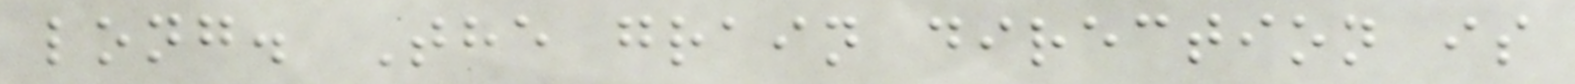long. The grain direction is
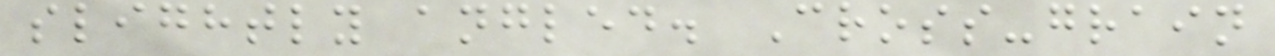slightly angled. Cross-grain
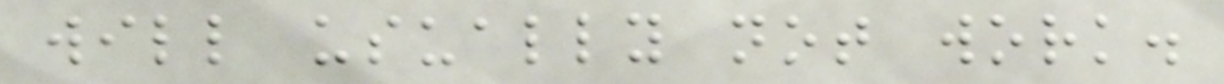will usually not work.
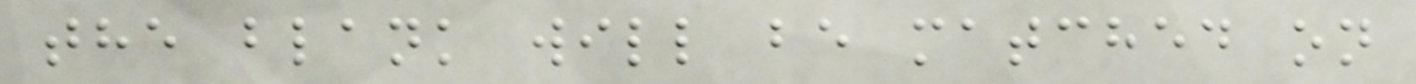the blank will be matched on
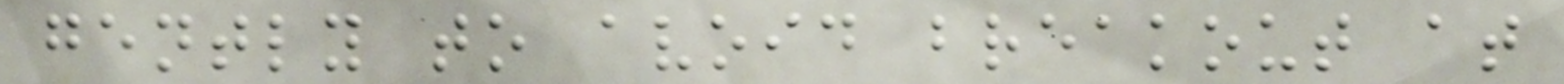gently to avoid breakout at
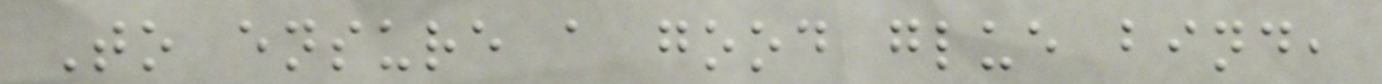To ensure a good glue bind,
